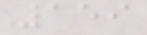159
